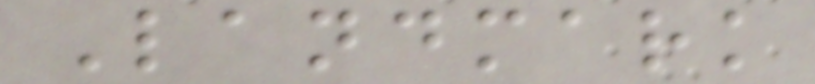Landmark
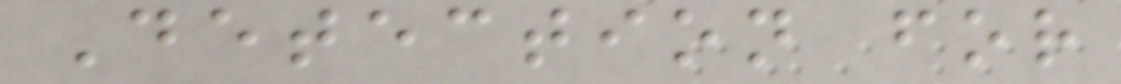Detection for
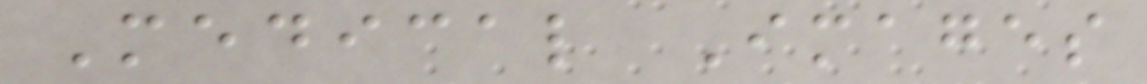Medical Images
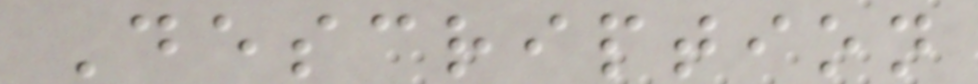Description
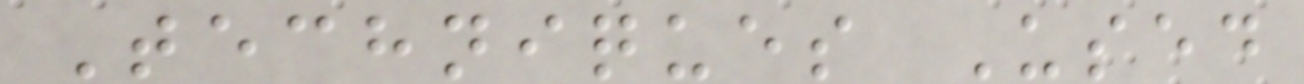Techniques Used
